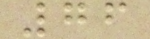76
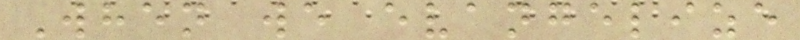When we evangelize
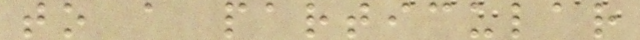to a particular
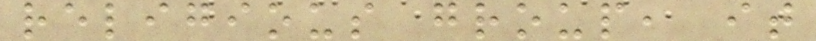religious group, it
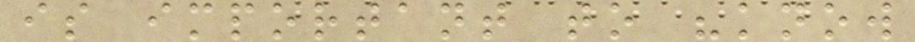is important to "know
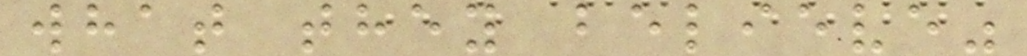what they believe"
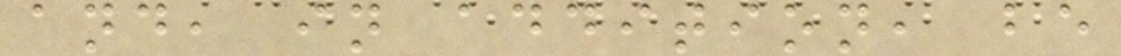and, in addition, be
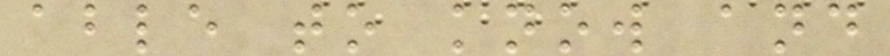able to know and
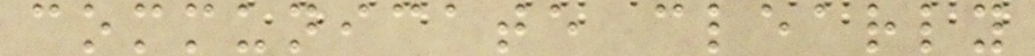communicate clearly
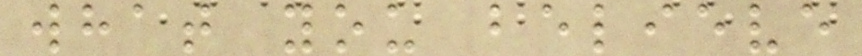what you believe
